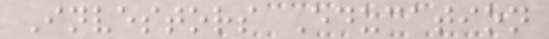Investors Education
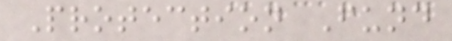Protection Fund
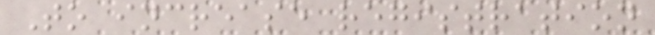To increase registration
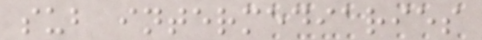sub intermediaries
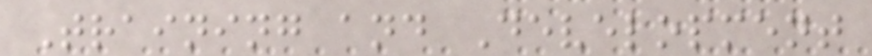Training and Development
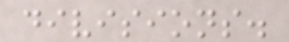divisions.
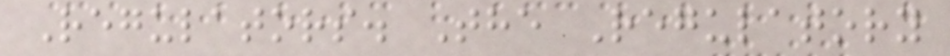Regulators. The Regulatory
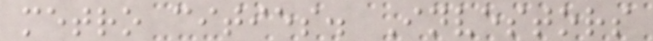metro cities. Investors
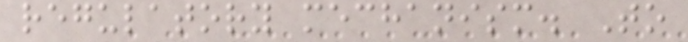regulatory mechanism. To
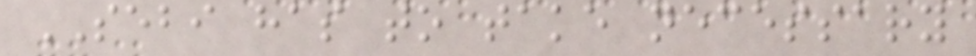SEBI has to take necessary
